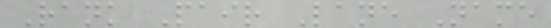Rank Pair Lane Name
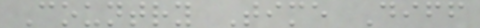Country Time Diff
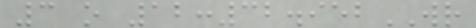3 o 12:32.952WR
